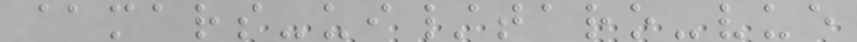@mars-ui/taro-vue
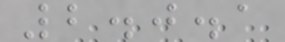2.0.1
